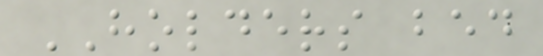HOLDERS bed
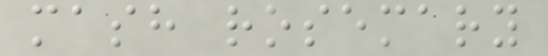mash rosemary
